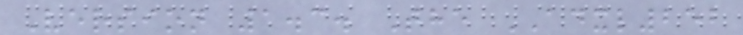Version 1.3. The ADXL252
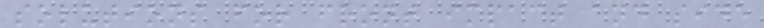solutions for front impact and side
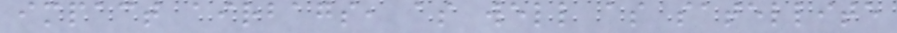impact airbags, as well as satellite
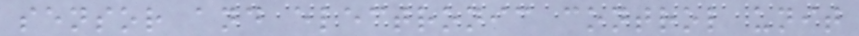sensor and electronic control unit
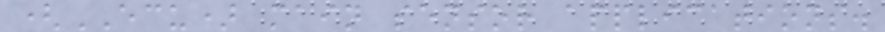(ECU) main sensor applications.
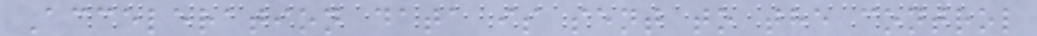Acceleration data is sent to the control
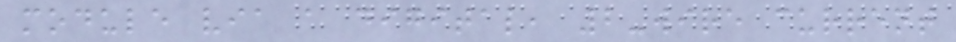module via a digital, 2-wire current
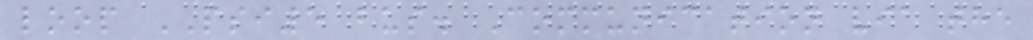loop PSI5 bus. Communication via the
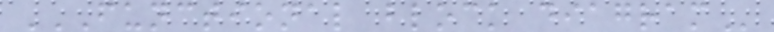FUNCTIONAL BLOCK DIAGRAM
